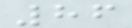86
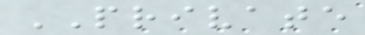PRIVATE
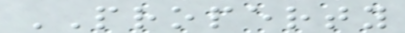PROPERTY
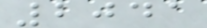2041
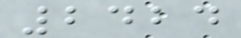2424
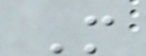M
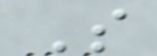S
